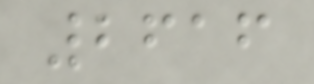2616
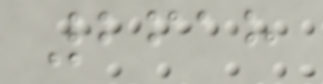2618
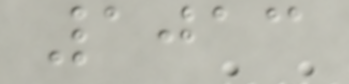1013
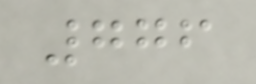776
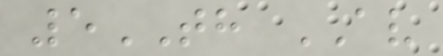5TH AV
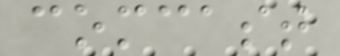comcast
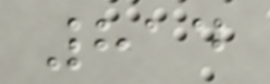814
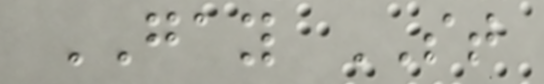GAY ST
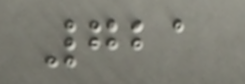721
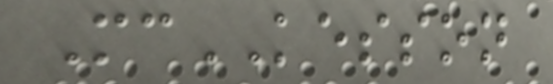McKESSON
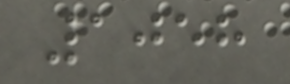1058
